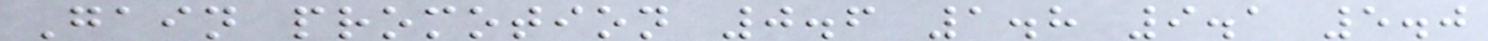Gain promotion 0.6 1.8 9.1 5.0
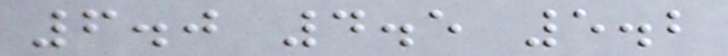6.0 4.5 5.2
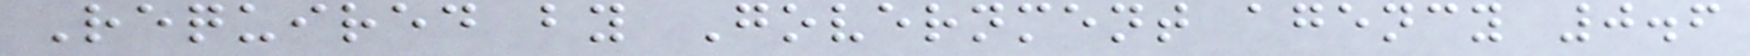Required by Government agency 0.6
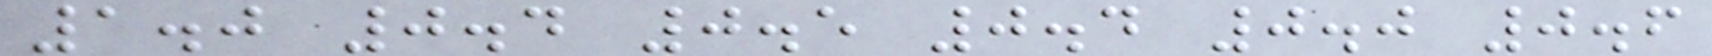1.0 0.4 0.5 0.4 0.0 0.6
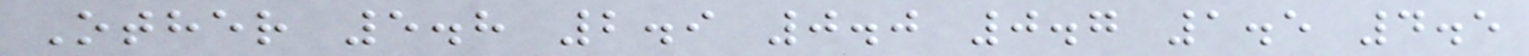Other 5.8 2.9 0.0 0.7 1.5 4.5
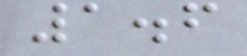1.6
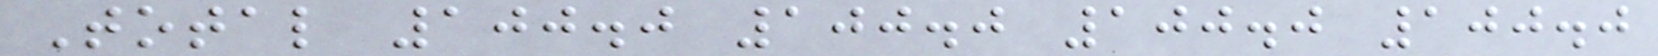Total 100.0 100.0 100.0 100.0
